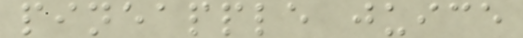pineapple juice
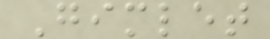Gimlet
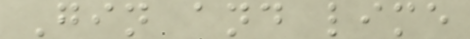Gin and lime
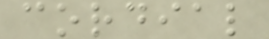cordial
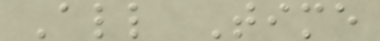All Time
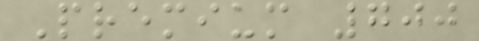Premium 700
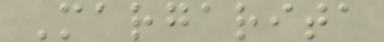Margarita
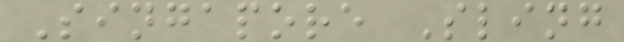Singapore Sling
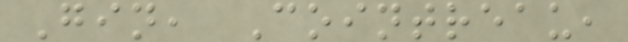Gin, Cointreau,
